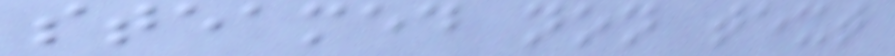steamed non text
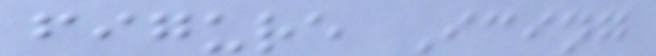figure Icing
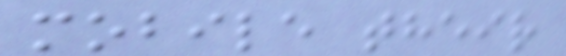mobile their
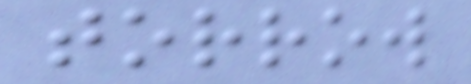torrow
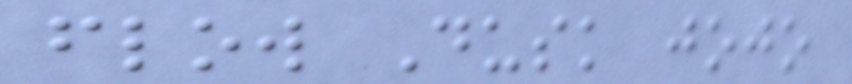flow Dusk jojo
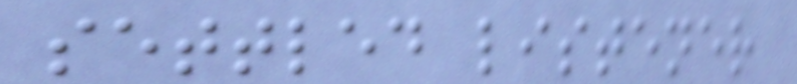settled listener
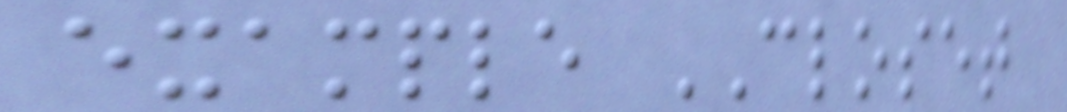example CLOSET
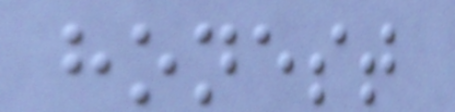honest
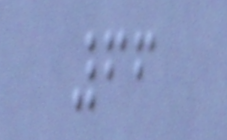66
